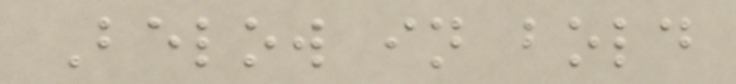Below in bold
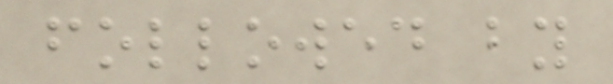followed by
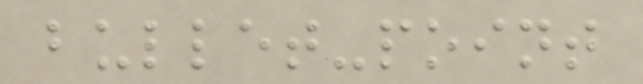bullet-point
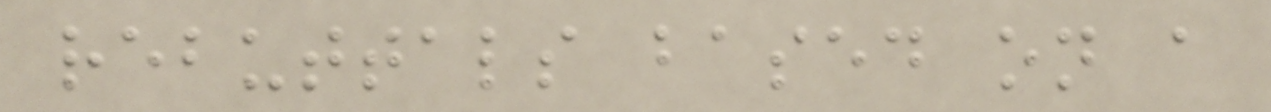rebuttals based on a
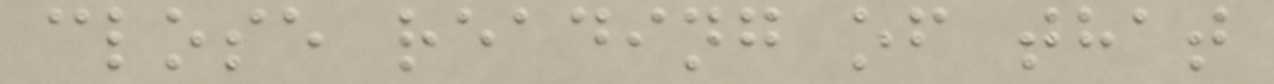close reading of that
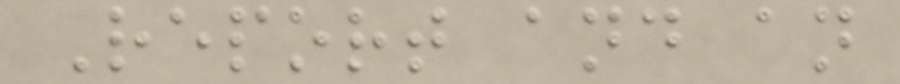Report and an
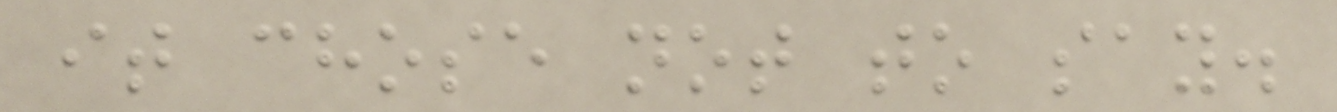it chose not to say.
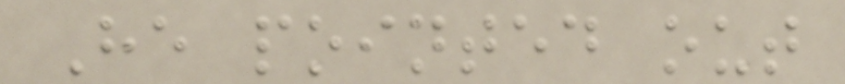He pointed out
